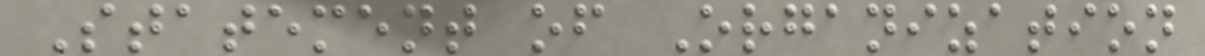Statement of Organization
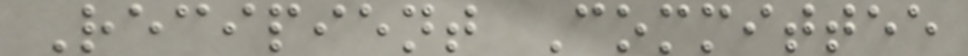Recipient Committee
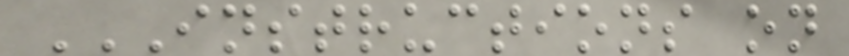INSTRUCTIONS ON
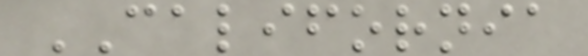CALIFORNIA
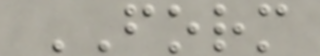FORM
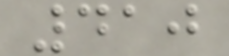410
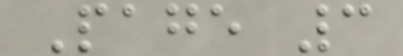Page 3
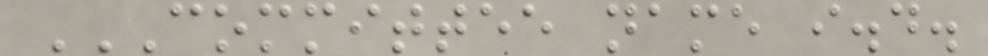COMMITTEE NAME I.D.
